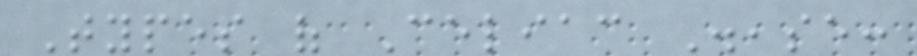Types of Celiac Disease:
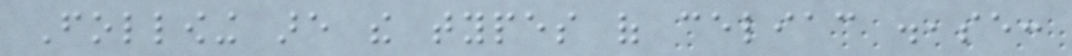Following are the types of celiac disease:
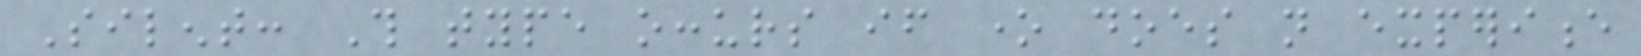Silent: This type occurs if one does not experience
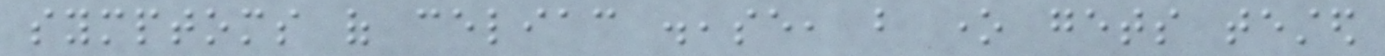symptoms of celiac disease, but one gets tested
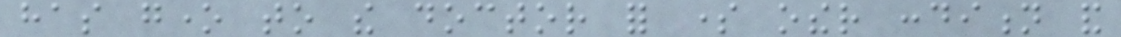has gone to the doctor for some other condition and
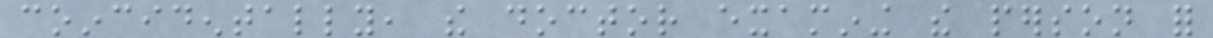coincidentally, the doctor examining the person for
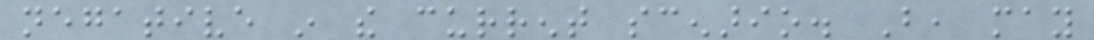negative in the current scenario. But, may
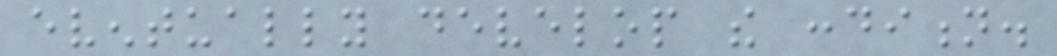eventually develop the condition.
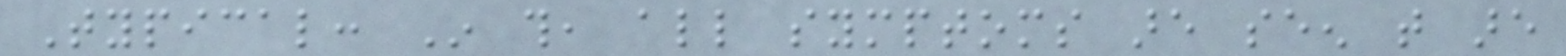Typical: In this, all symptoms are seen that are
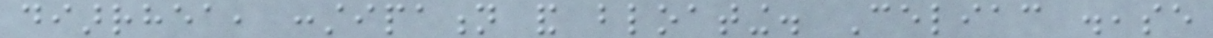diarrhea, constipation and bloating. Celiac disease
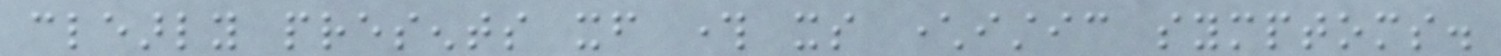clearly presents itself through its characteristic symptoms.
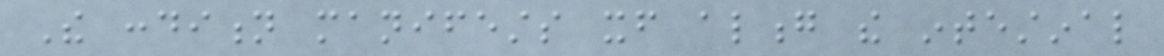The condition manifests itself along the intestinal
